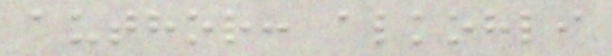author: alkohli
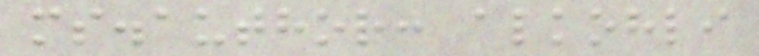ms.author: alkohli
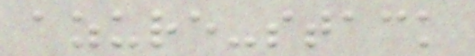azure-stack
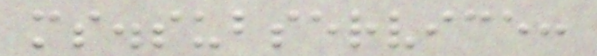ms.subservice:
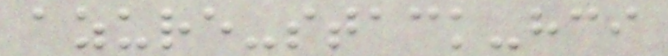azure-stack-hci
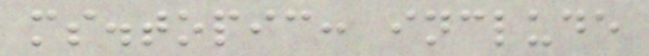ms.topic: include
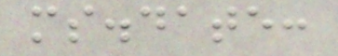ms.date:
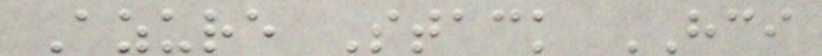Azure Stack HCI
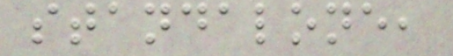standalone,
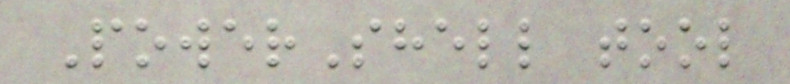PowerShell tool
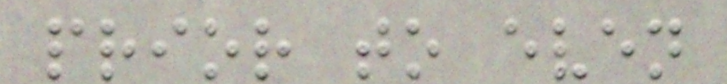prior to even
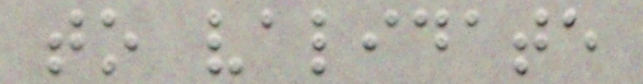to validate
